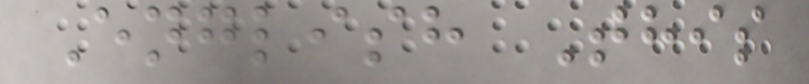English This
